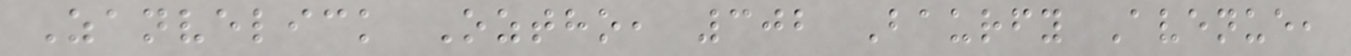Zanvelick Oztho, 302 Baurfy Avenue,
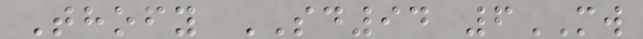Thofy SD94 6MW
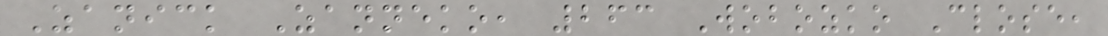Zanick Zanneko, 263 Wobozko Close,
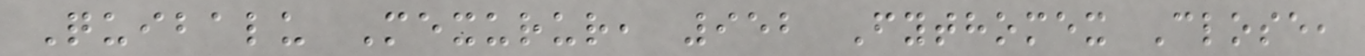Quibalu Mexurur, 952 Fythomex Close,
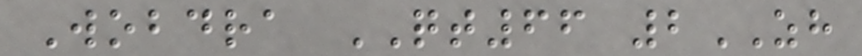Wobdra QT66 2ZH
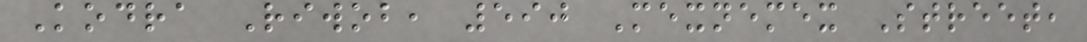Kodra Riwob, 590 Mexnemex Street,
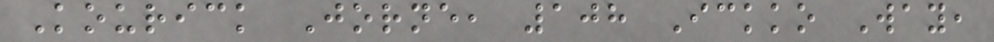Kourick Jorne, 108 Ickko Way,
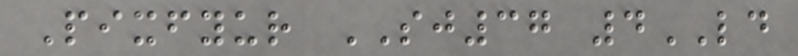Pixfyur SJ37 4LD
